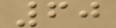60
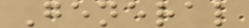General
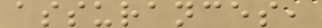assurances,
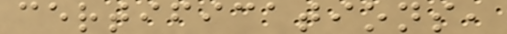certifications,
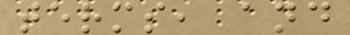terms, and
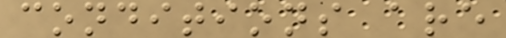conditions are
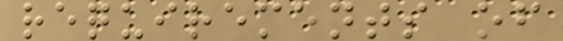requirements of
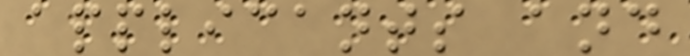applicants and
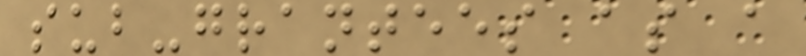sub-grantees as a
